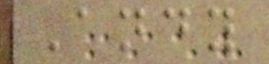Andy
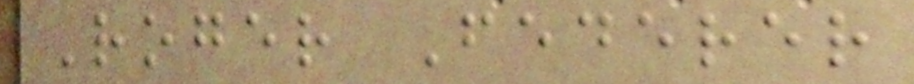Roger Federer
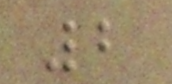2
